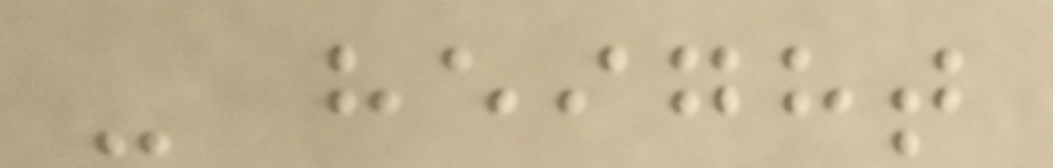- height
